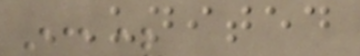UNITED
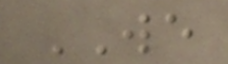WE
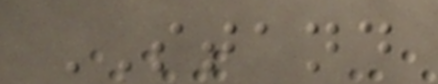STAND
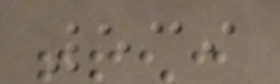539
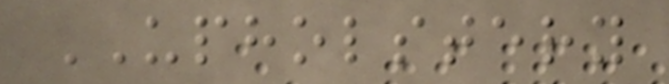UPHOLSTERY
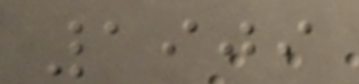1909
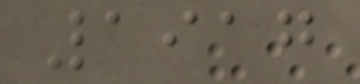1917
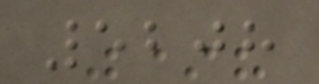5208
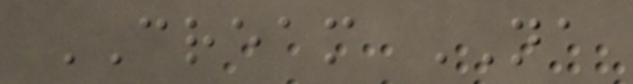CREAM NA
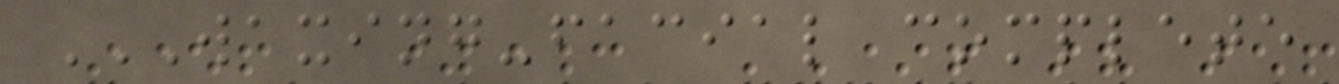WAXING-FACIAL COMPLETE
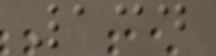134
